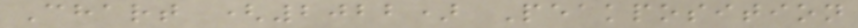Chart (2022) Peakposition
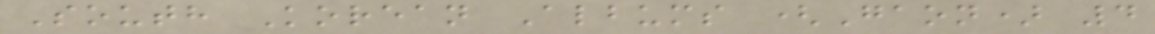South Korean Albums (Gaon) 4
